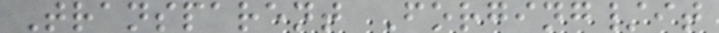Transparent Forging/it
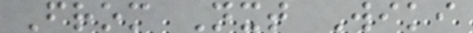From Nxt Wiki
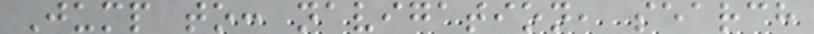Jump to: navigation, search
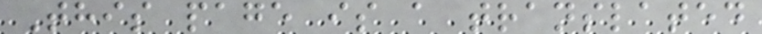This page is a translated
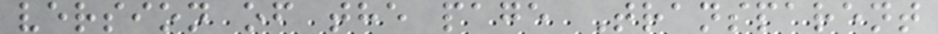version of the page Transparent
